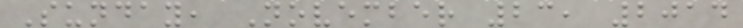Sunday, November 23, 2014
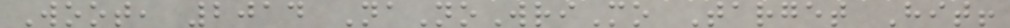Woot, 2014 NaNoWriMo Target Hit!
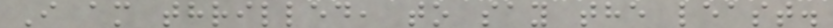I am thrilled, to say the least.
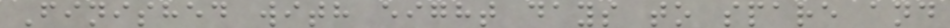Finished with eight days to spare and
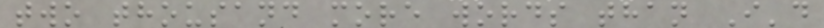two thousand more words than I'd
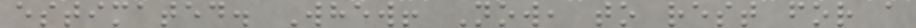estimated. Whew! Now, to rest for a
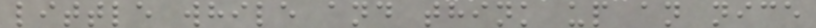little while and think up an nice
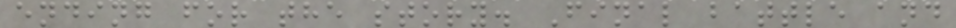ending for the story. Final battle and
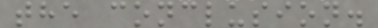the conclusion.
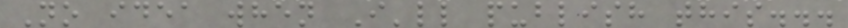No idea when I'll publish this...
